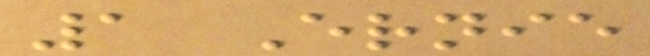1 Ernie
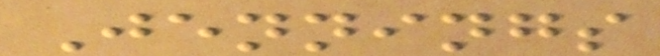Jennings
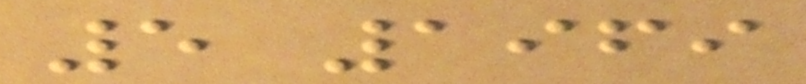5 1969
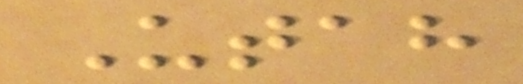Utah
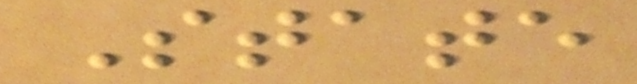State
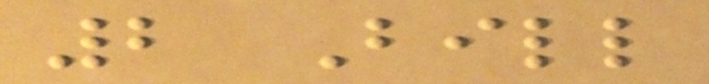2 Bill
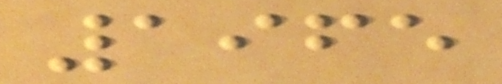1965
